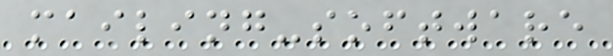mailing-software
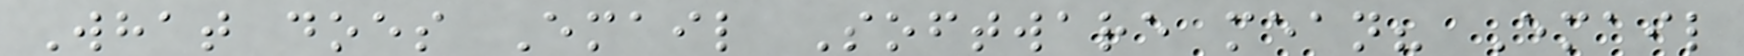What does Email Software mean? Email
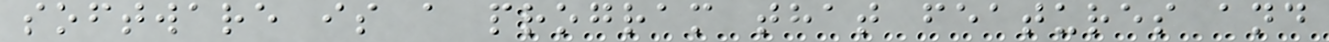software is a program that features and
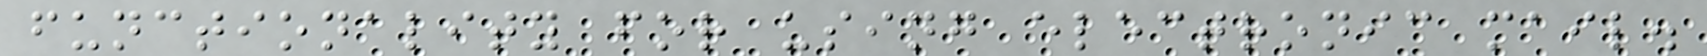functionality for using electronic mail.
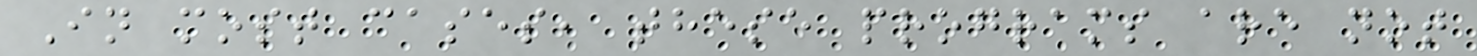In most cases, these programs are not
